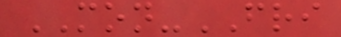MON-FRI
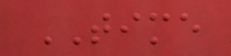TIME
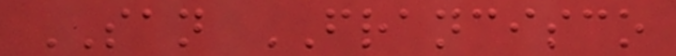SAN FRANCISCO
